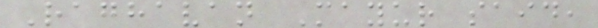Raghavan Mayur said,
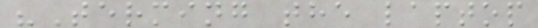"Terming the laptop
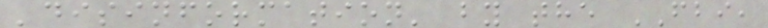'disinformation' by the FBI,
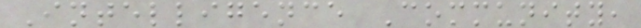Intelligence Community,
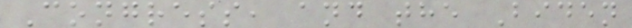Congress, and the Biden
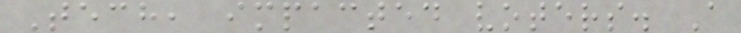Tech, impacted voters. A
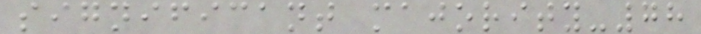significant majority-78
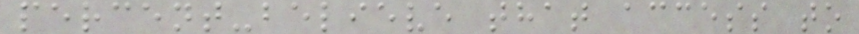percent-believe that access to
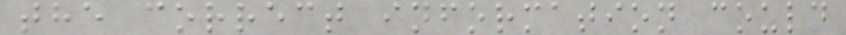the correct information could
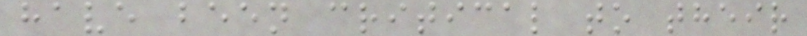have been critical to their
